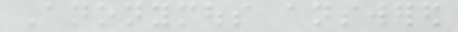Anonymous answered
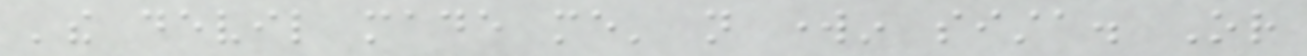'the devil made me' not workin sista. Or
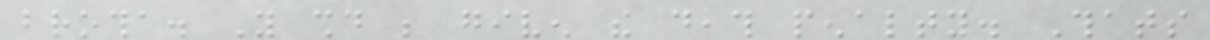brotha. You should be given the death penalty. Thats
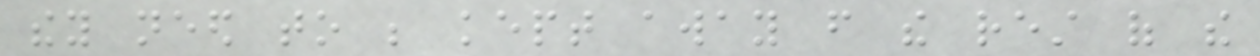they need to be kept away from the rest of the
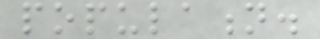population.
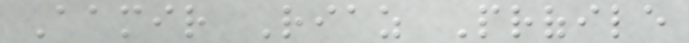Aamir Riaz Profile
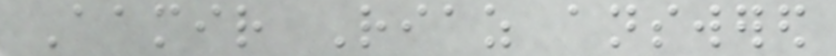Aamir Riaz answered
